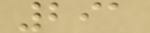291
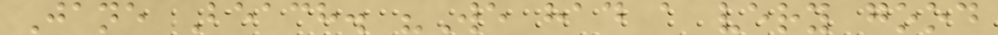Jane Beach. "We had a very good
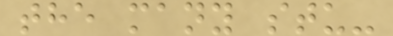the many stu-
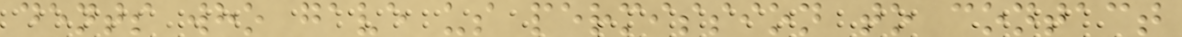dents who gave us permission to contact
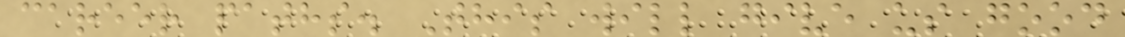career paths. This will give us good
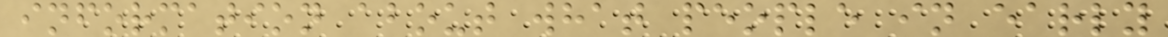information about what people in early
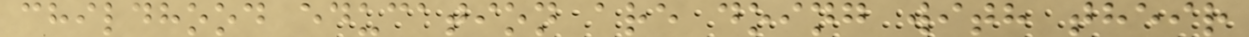childhood education are doing with their
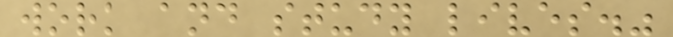work and study lives."
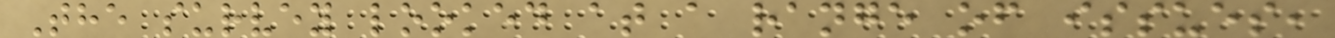The survey looked at a range of issues,
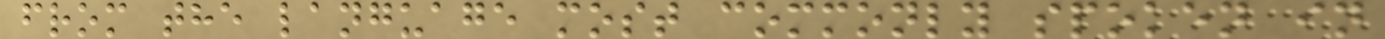from the language most commonly spoken in
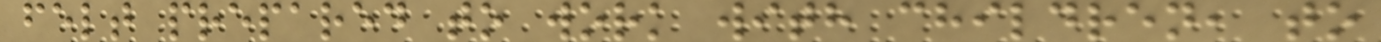felt prepared to work with children, to
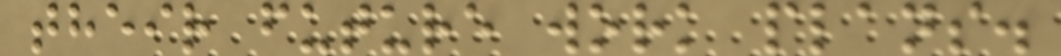their future work plans.
